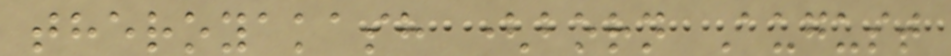theroyakash (born August
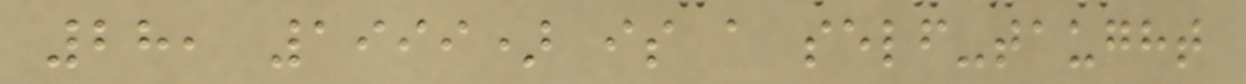28, 1999) is a self-taught
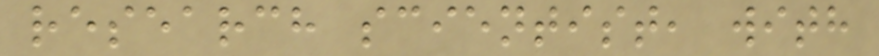research scientist, with
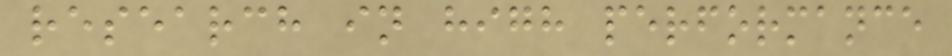research in high performance
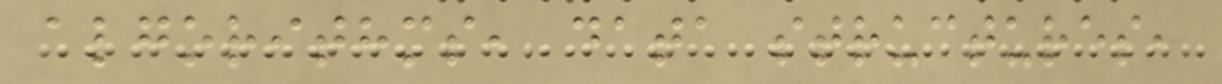algorithms, data structures,
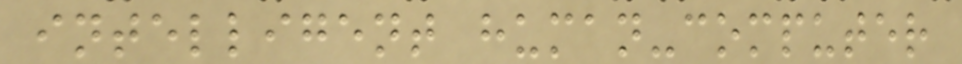intelligent human-computer
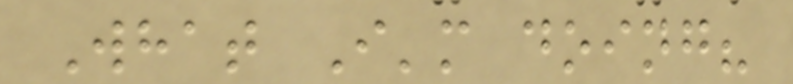What I'm doing?
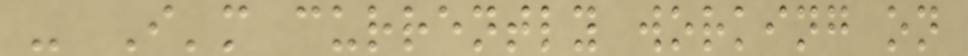- I'm currently working on
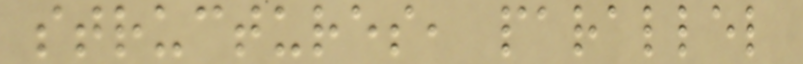structures, parallel
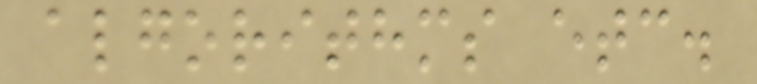algorithms etc.
